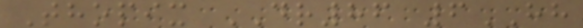Thopix DR86 6HH
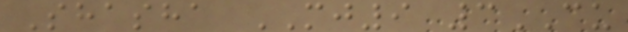Shasha MJ9 3CU
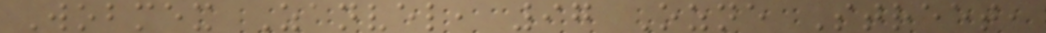Wobmex Zanvel, 97 Ozne Street,
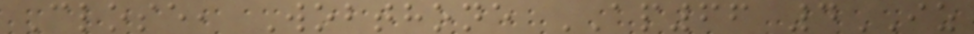Close, Wobthone AP66 4IZ
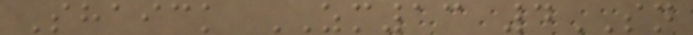Shaick ZM13 4SN
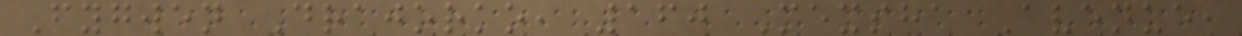Fygwen Drajorko, 160 Mexsha Avenue,
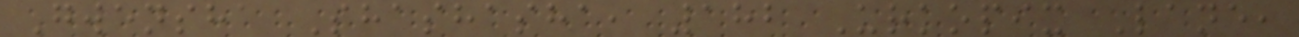Gwensha Shashasha, 182 Urkopix Lane,
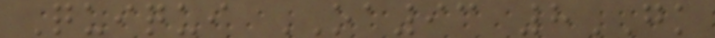Quiqui OA93 8GK
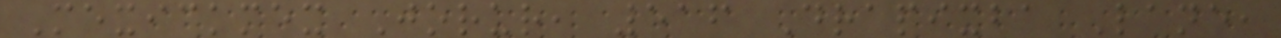Mexickmex Jorur, 516 Drapixba Lane,
